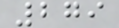279
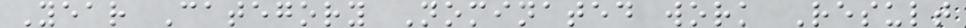Year Category Nominated work Result
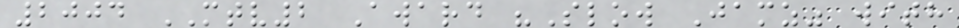2004 MTV2 Award "Slow Jamz" with
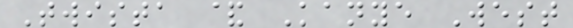Twista & Kanye West
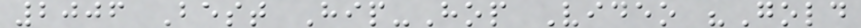2006 Best Hip-Hop Video "Gold
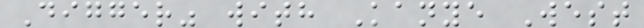Digger" with Kanye West
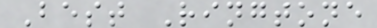Best Ringtone
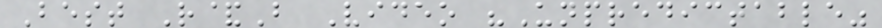Best R&B Video "Unpredictable"
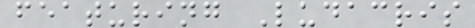featuring Ludacris
